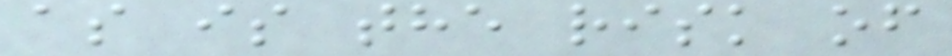as is the risk of
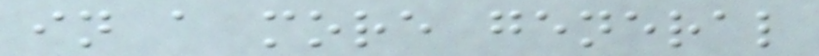in a more general
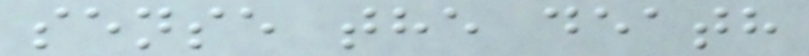sense the death
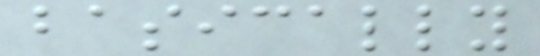basically
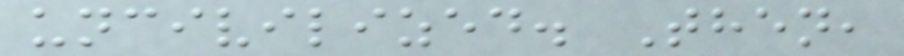uncivilized. Then,
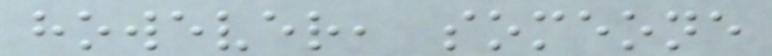however, someone
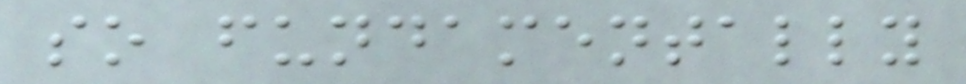so fundamentally
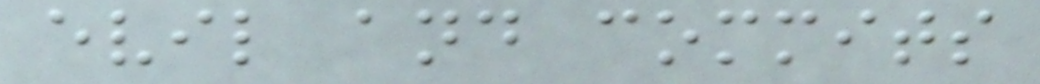evil and commits
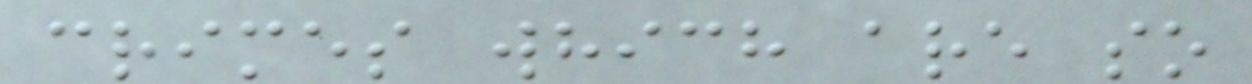crimes which are so
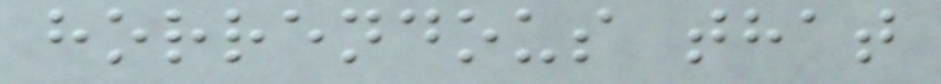horrendous that
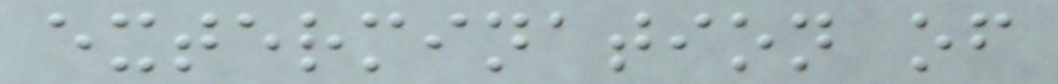extermination of
